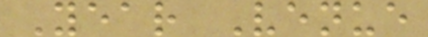Year Venue
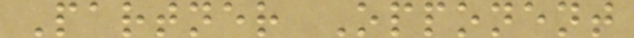Partner Opponent
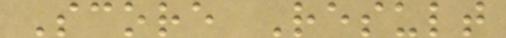Score Result
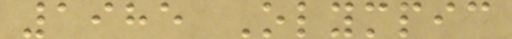1985 Olympic
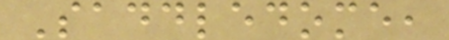Saddledome,
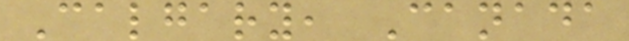Calgary, Canada
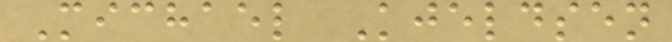Michael Kjeldsen
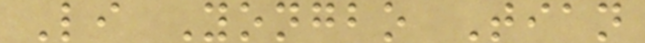Li Yongbo Tian
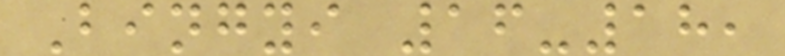Bingyi 16-18,
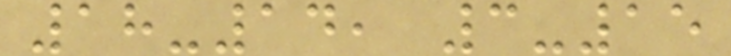18-14, 3-15
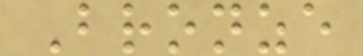Bronze
